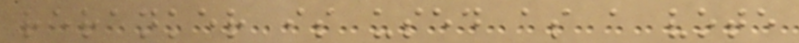reranker is used as a vote
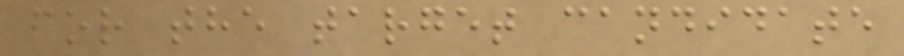for the target candidate
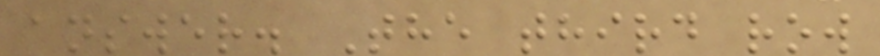answer. The third row
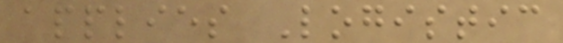applies Logistic
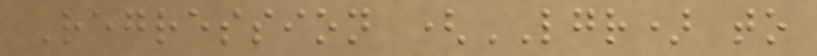Regression (LGR) to
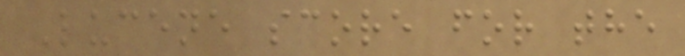Lucene score for the
